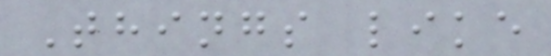Things like
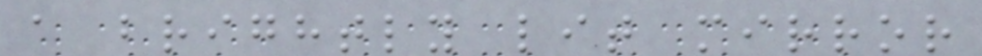a brightly lit mirror
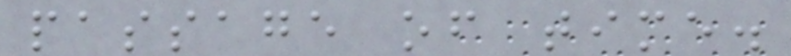passage of time.
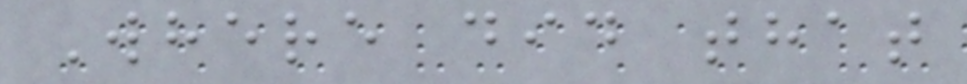Where did that
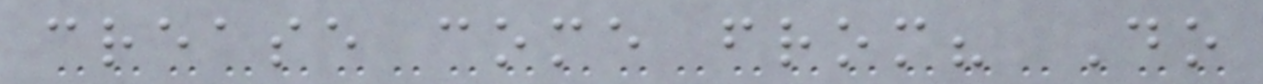crease come from? Do
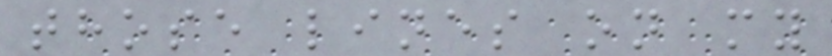those lines on my
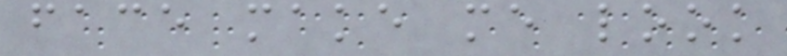face make me look
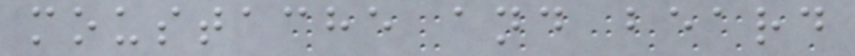moustache and beard
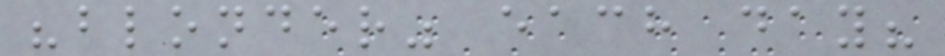"blonder" each day?
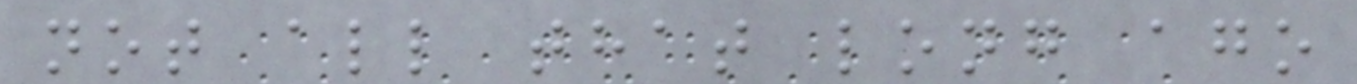not all that long ago
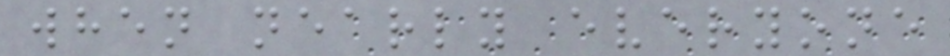when nearly everyone
